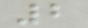2
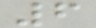6
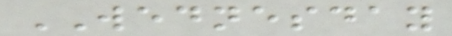WEDNESDAY
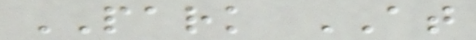PARK AT
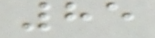85
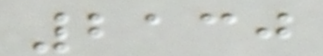2130
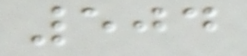504
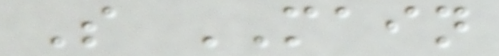S MAIN
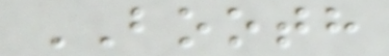BOOTH
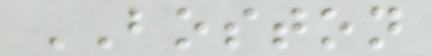BOSTON
